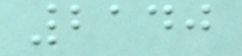2140
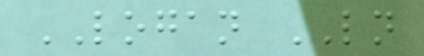LOGAN LN
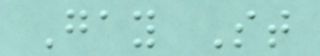Gay St
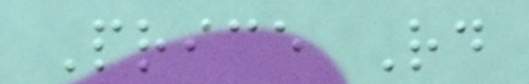Price Rd
